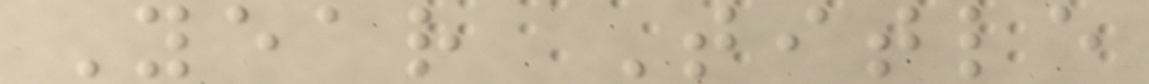Year Title
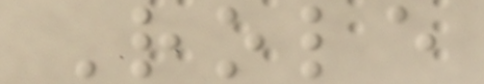Role
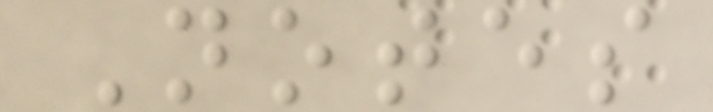Notes
